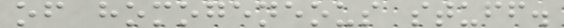of homogeneous stuff.
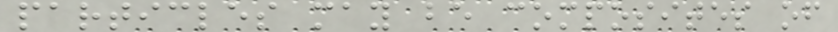particles may be composites of
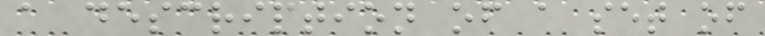a description of a set of
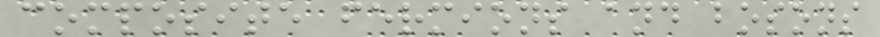composite fermions and bosons
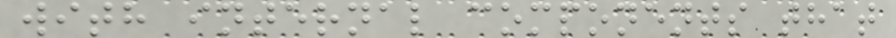with internal components that
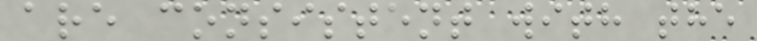are consistent with the
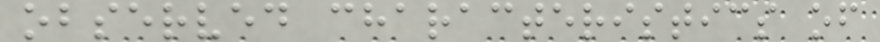observed characteristics of
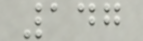147
